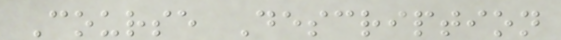Course Description
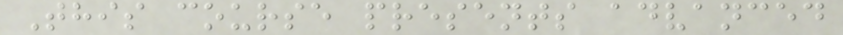This course presents advanced
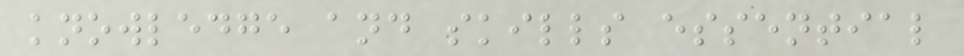knowledge and skills essential
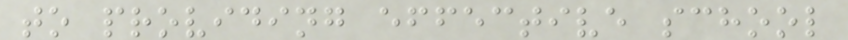to providing effective school
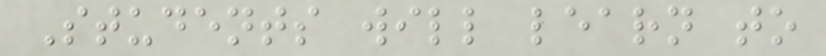Students will learn to
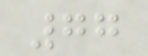77
